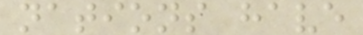nations have
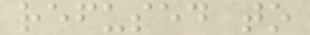refused to
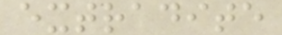extradite
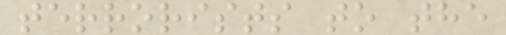terrorists to the
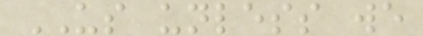US unless we
